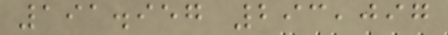191.957 293,097
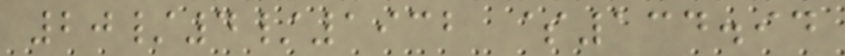20/4/1932 $134.94
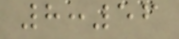8:56
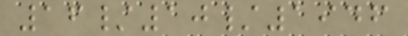16/10/1946
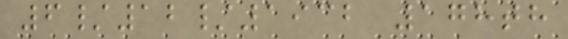6/12/1932 178th
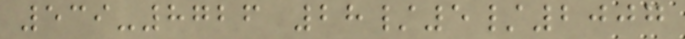539-8726 28/5/2007
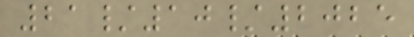21/10/2025
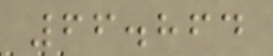66.864
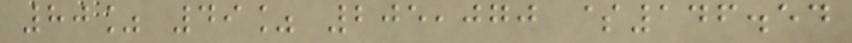80% 49% 205,070 $146.54
